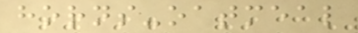horns-oatmeal
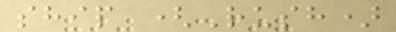ship (Rush)
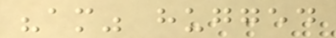"am" hugged
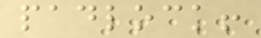padlock!
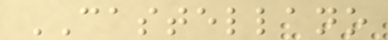CASTELLANO
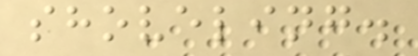shoveling.
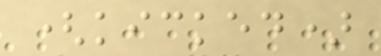(kicked)
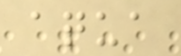aqua
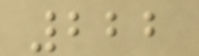222
